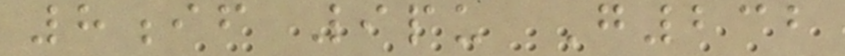8if 9pu G232
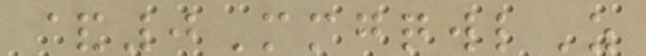&0MmgqwlZ
